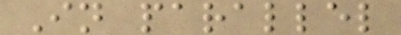In parallel
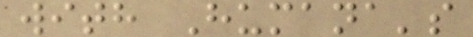with Humana's
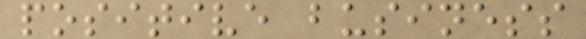positive business
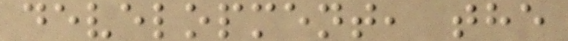development, the
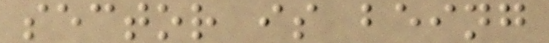sector is being
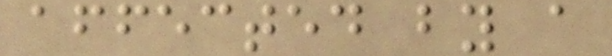affected by a
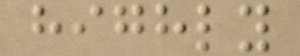highly
